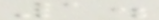1.
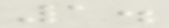1.
